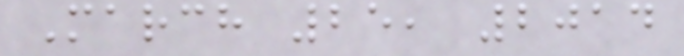March 25, 2014
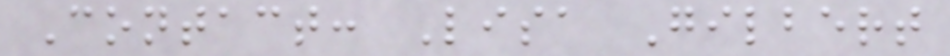Contact: Lisa Gilbert
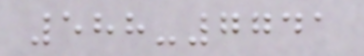588-7741
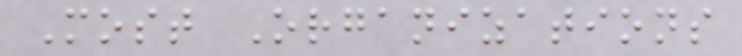Most Organizations
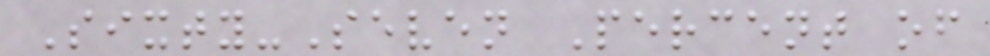Sixty-Seven Percent of
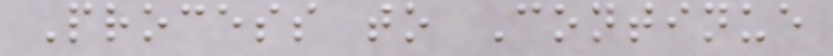Process to Continue
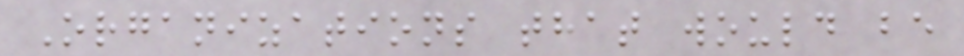Organizations that would be
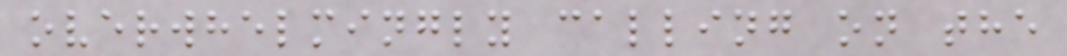overwhelmingly calling on the
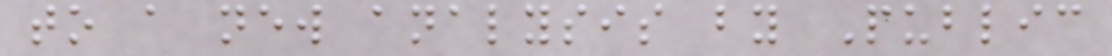to a new analysis by Public
